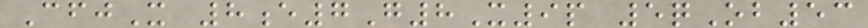CfjX 8e7G8X9p 5qOb53
